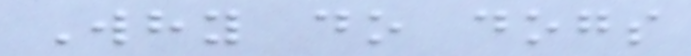Why do dogs
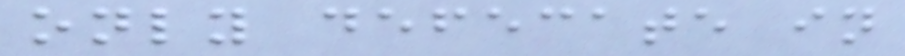only defecate in
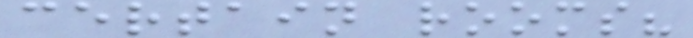certain rooms?
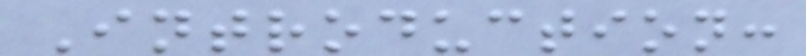Introduction:
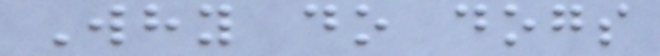Why do dogs
